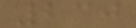230
